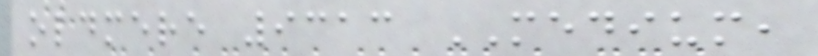oldmere 9313 MEDIUM,
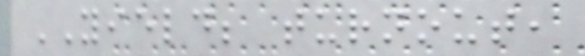YIELD; turnout,
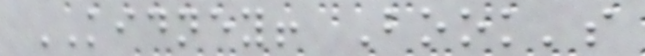KIDNEY! Book's
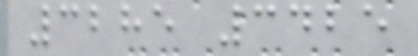3285 3425
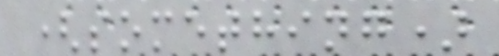(something)
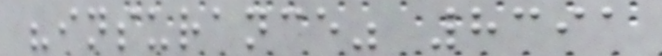"insurance" 8391
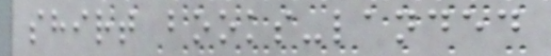shirt books-landed
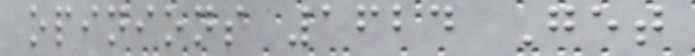opinions 1624 Get
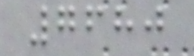7680
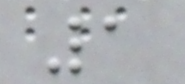1
